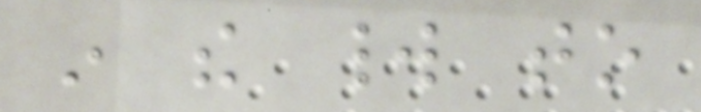in the world to
